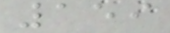159
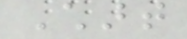Chart
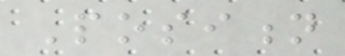Position
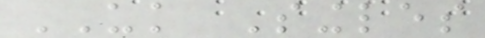UK Singles
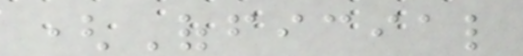(Official
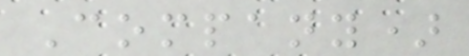Company)
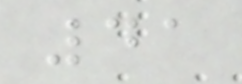41
